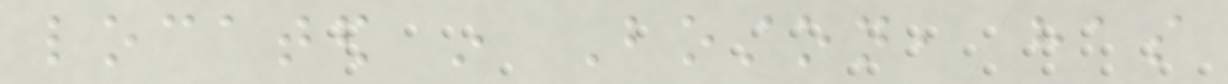located in Boston, has
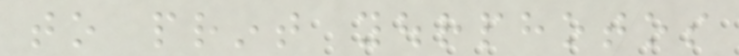to print yourphotos
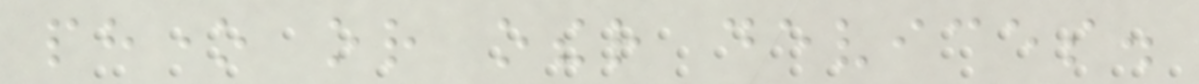phone or other devices.
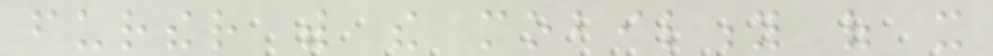further with the mobility of it
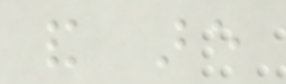and are
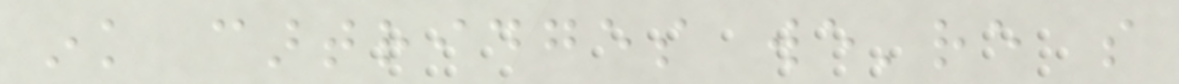ink cartridges we're so
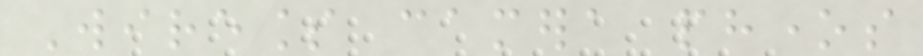Wireless camera phones
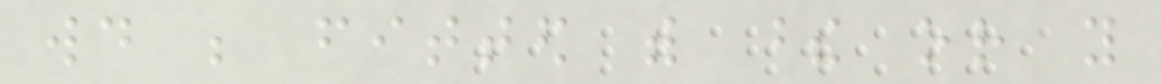would be fitted with these or you
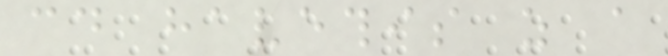could havethis as a
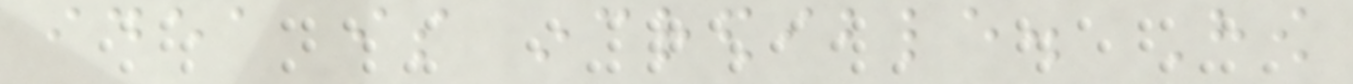idea is incredible. How
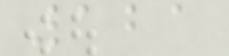121
